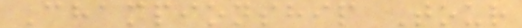Championship Tour
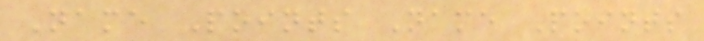Name Points Name Points
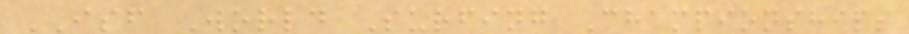ISF World Surfing Championships
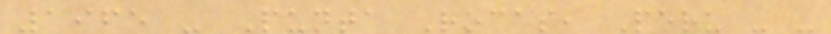1965 - Punta Rocas, Peru - -
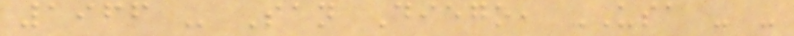1966 - San Diego, USA - -
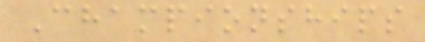Championships
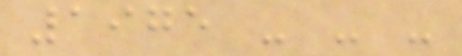1975 - - -
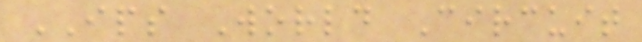IPS World Circuit
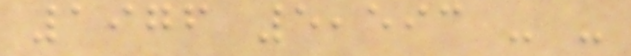1976 5,593 - -
